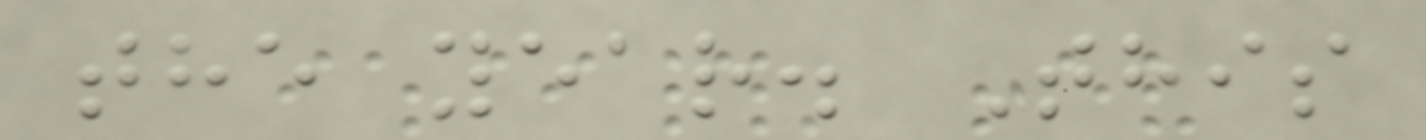the year. This
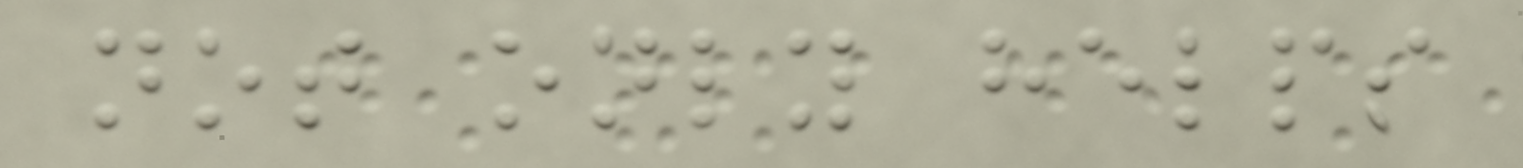not only helps
